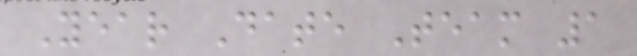Year Date Team 1
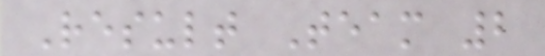Result Team 2
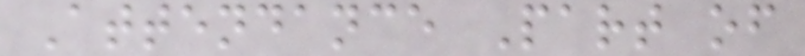Attendance Part of
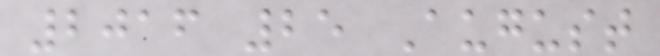2016 25 August
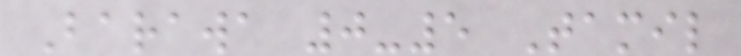Barawa 0-5 Tamil
